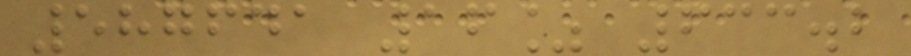587641 16% 633.2
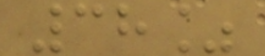38%
